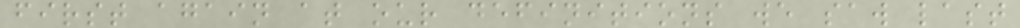first again at our definitions we saw last
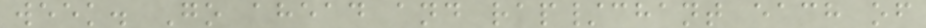week. Go ahead and rap/chant each of
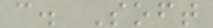c. Soft
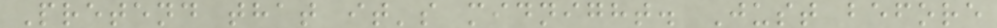Pretend that it's midnight. Just before
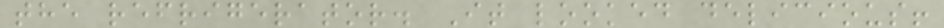the refrigerator. It looked delicious!
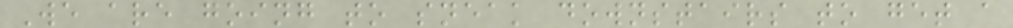We are going to sneak downstairs to get a
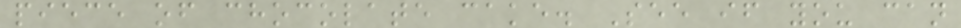piece of chocolate cake. See if you can
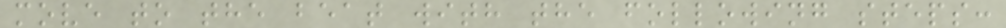move to the beat with the following steps:
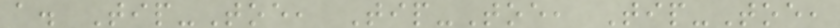a. Tip-Toe, Tip-Toe, Tip-Toe,
